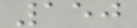150
